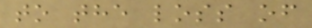to the loss of
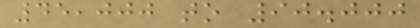45,000 to 90.000
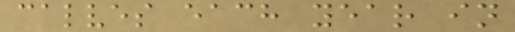calves each year in
